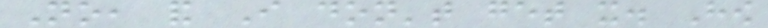No, and I don't get it. How
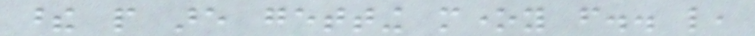these people are getting money from.. like,
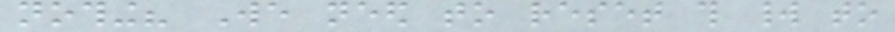nothing? We need to reset this world to
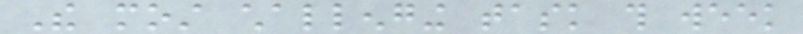The most challenging task this week
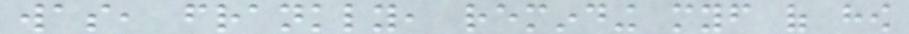was, frankly, reminding myself of how
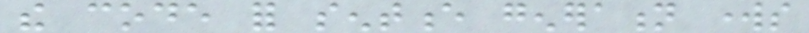the code for sentence generation works
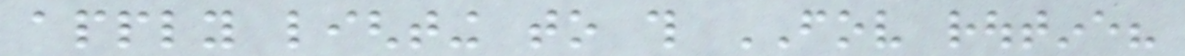apply lighting to this FOV routine?
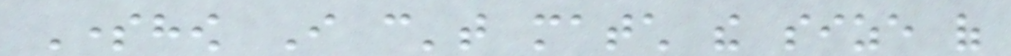Somehow I can't match the size of
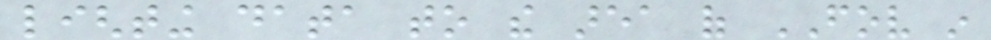lighting data to the area of FOV in
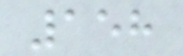158
